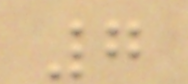7
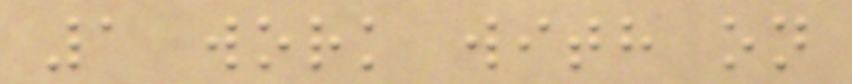1 work with on
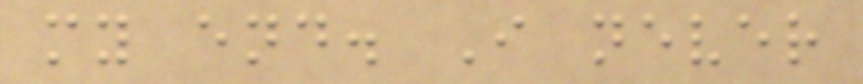my end. I never
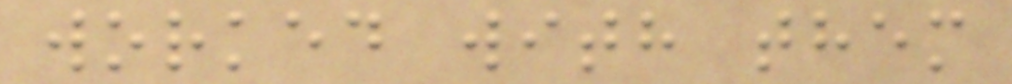worked with them
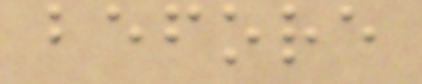before
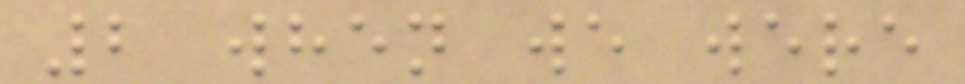2 when we were
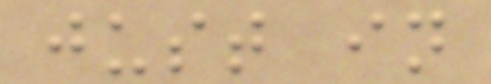just in
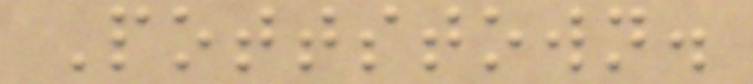Pottstown.
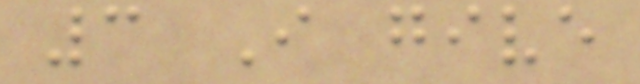3 I give
